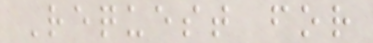Request for
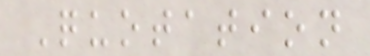Quotation
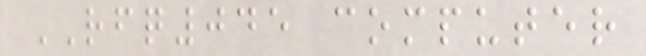RFQ045 computer
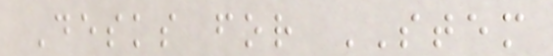Desks for STEM
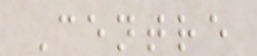Centre
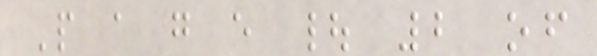P a g e | 2 of
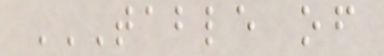TABLE OF
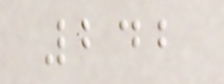242
